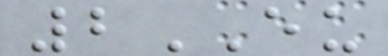2EU
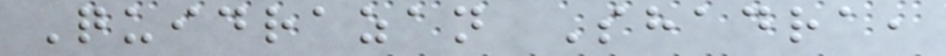Quidrazan Shadra,
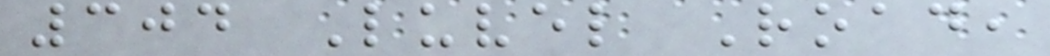304 Luvel Road,
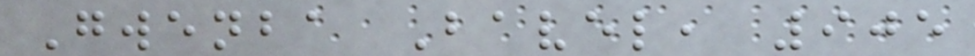Gwenba Bavel, 905
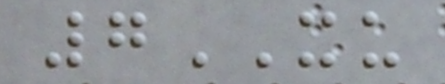7XU
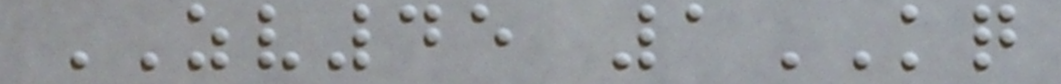ZV45 1KQ
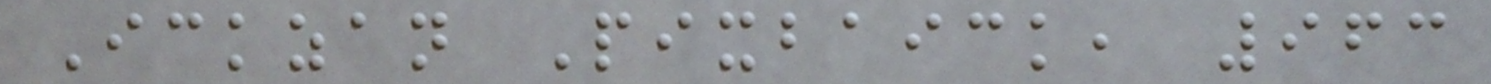Ickzan Pixbaick, 963
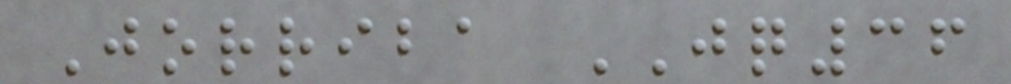Jorriba JQ36
